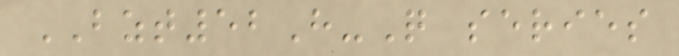BZT52H-Q series
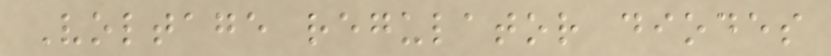Voltage regulator diodes
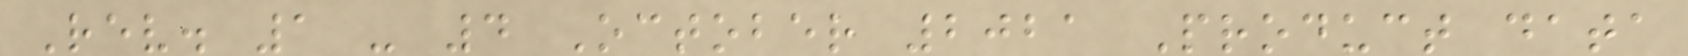Rev. 1 - 4 October 2021 Product data
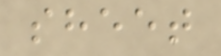sheet
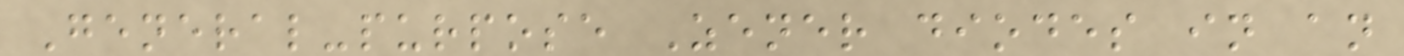General-purpose Zener diodes in an
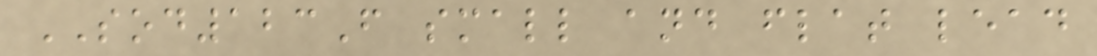SOD123F small and flat lead
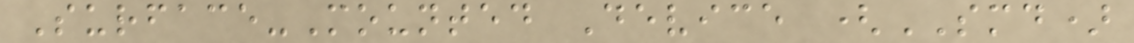Surface-Mounted Device (SMD)
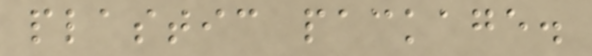plastic package.
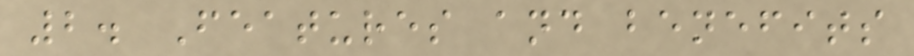2. Features and benefits
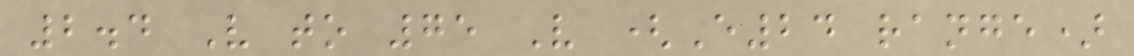2.4 V to 75 V (E24 range)
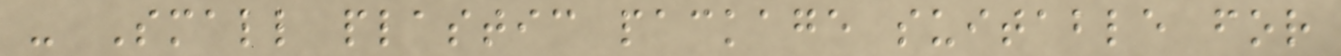- Small plastic package suitable for
